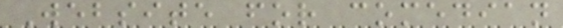Website for comedian
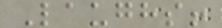Laughs!
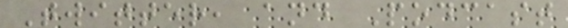Twitter, and Podcast
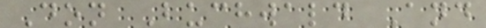Don Buchwald And
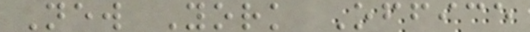New York Office
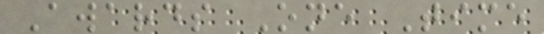Awards One Time
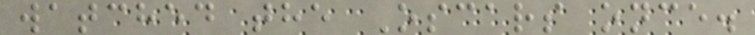watched the Oscars once.
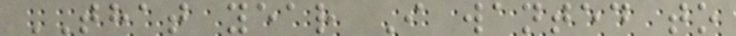THAT year I wanted to
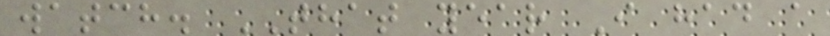watch. THAT year I had a
